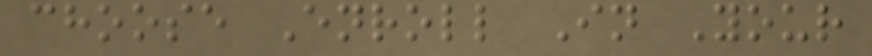choose Enroll In Your
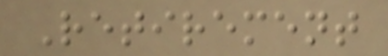Retirement
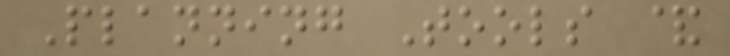Planning Tools &
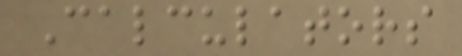Calculators
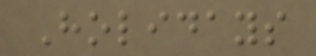Holidays
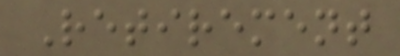Retirement
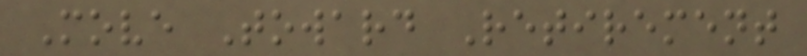Move Toward Retirement
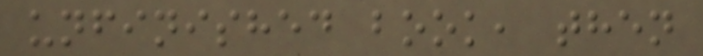unfinished book, then
